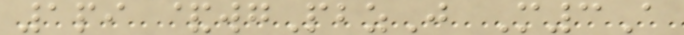1pi &wgPbzJ M3A
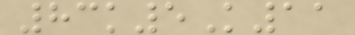83k5K11
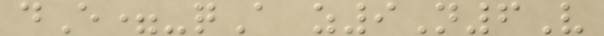dE=-qA z9N6V
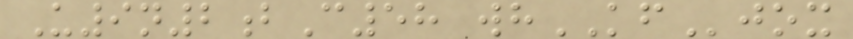U9n2bC58 whKFjox
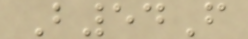B54F
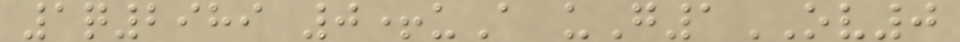1q2989 0+uA uG1OV0
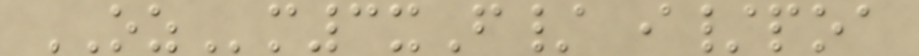OZm3xF/ i/poa
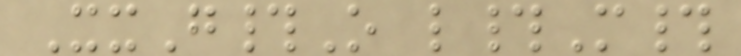XxG#O l#M#
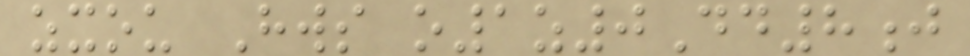zxou Hws o1z0Dd8j
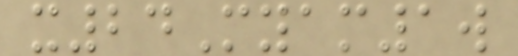x24Myam1w
